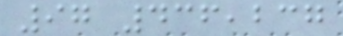97 436,237
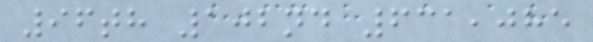96th 102nd 631,085
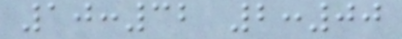10:32 2:00
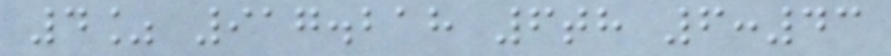4% 917.218 6th 6:43
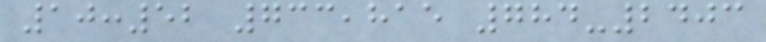10:52 733,815 784-2403
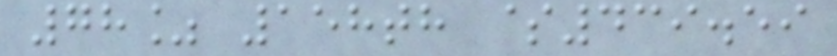78% 158th $439.59
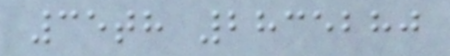35th 2835280
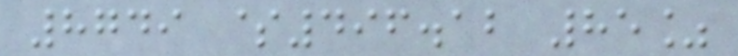8749 $496.12 85%
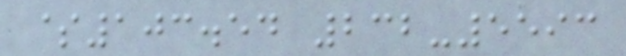$103.54 232-5593
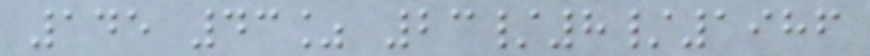145 43% 23/8/1986
